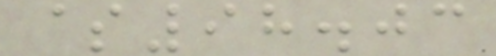$98.03
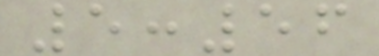5:56
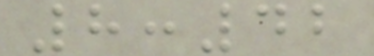8:42
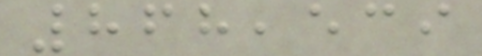868,539
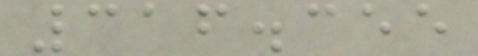316.355
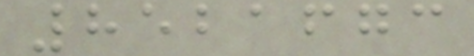8521673
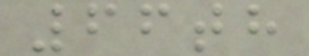66th
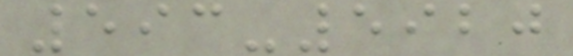593-5920
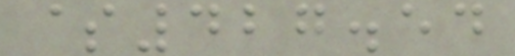$427.54
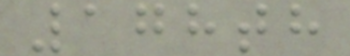178th
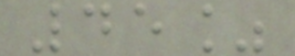45%
